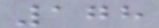178
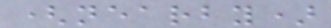(nearby)
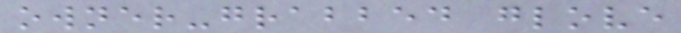owner-grabbed glove
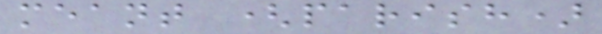meant (parish)
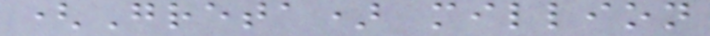(Greta) million
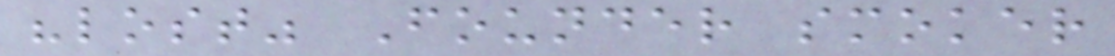"lost" Founder smoker
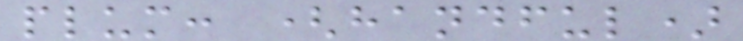plum: (handful)
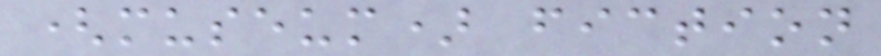(museum) fiction
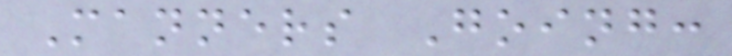Manners Going:
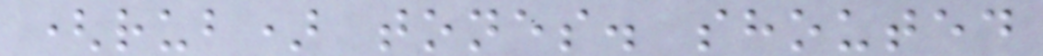(rub) tones. shouted
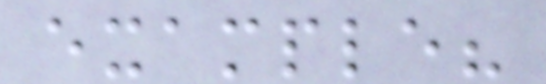example?
